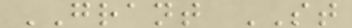GRANT ST
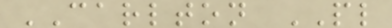CARLTON PL
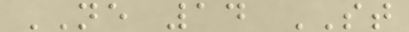NE 14 ST
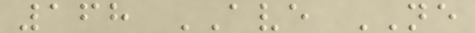168 AVE NE
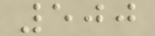500
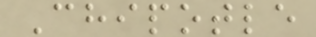Chipotle
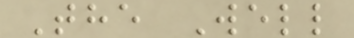The Well
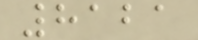8121
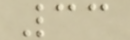33
